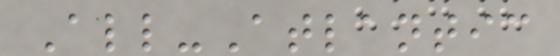All-Atlantic
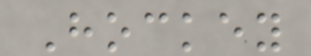Hockey
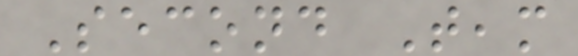Second Team
